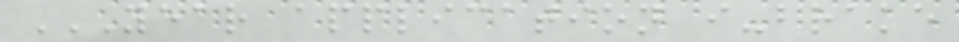YEAR APPLICATION I-BRAKE
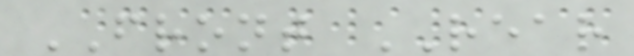FRONT REAR
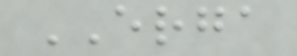ERGA
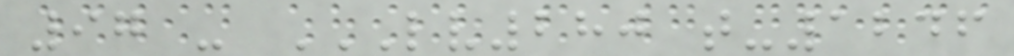97 - LV280 T-1246
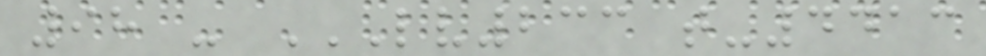98 - LV233 T-4413
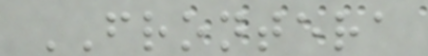FRONTERA
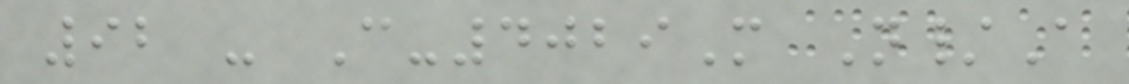92 - C-4029M N/A
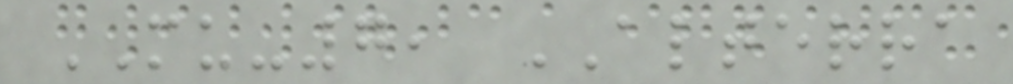MU-7, ALTERRA
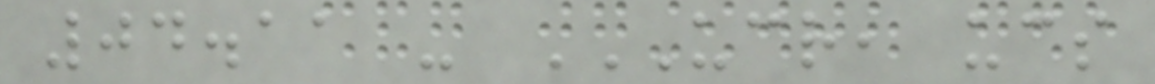04.11 - UCR, UCS
